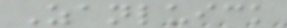Zanluick
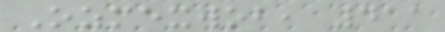Ozmexwob, 411
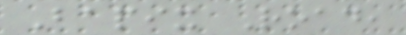Bapix Road,
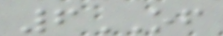6OF
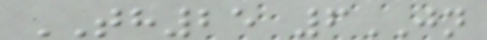TH25 6JN
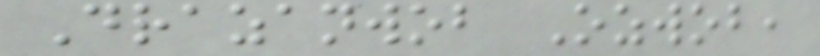Drazanwob Ozwob,
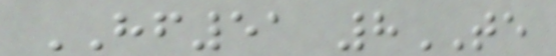HF51 8TE
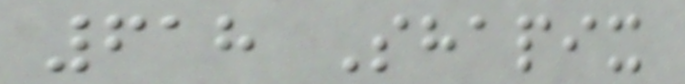618 Shapix
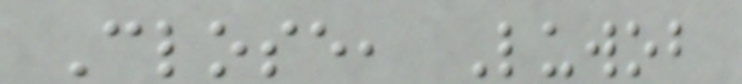Close, Luwob
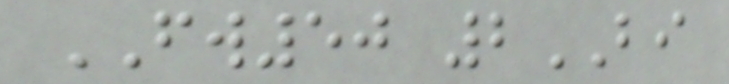FW50 2BI
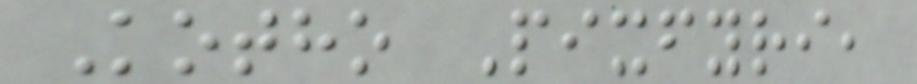Kotho Pixfyri,
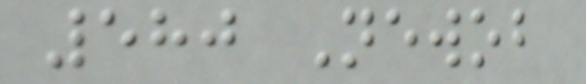580 Newob
